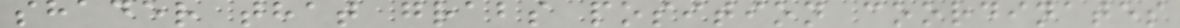shader that grabs position coordinates
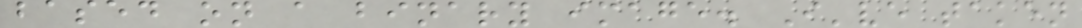based on a binary image. I've taken
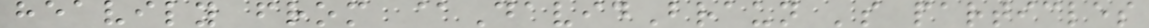heavily from @DavidBraun 's particles
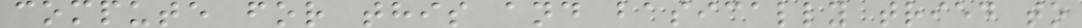compute for this and basically tried to
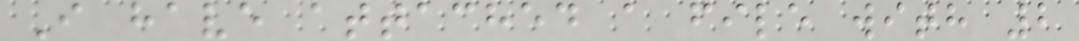I have attached a file with 2
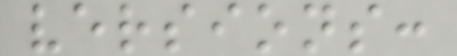versions:
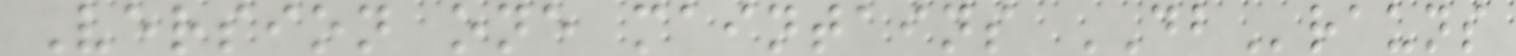Version one maintains DBrauns
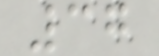37
